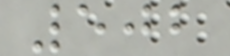502
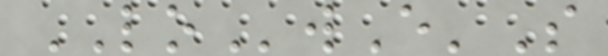LOwE'S
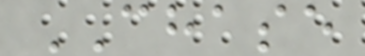CHASE
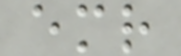emr
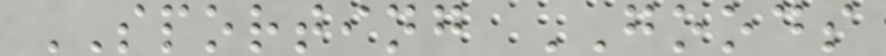SPORTING GOODS
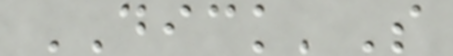DICK'S
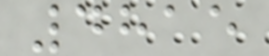4815
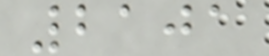2101
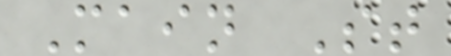Main St
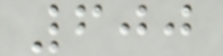600
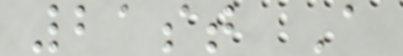21st A
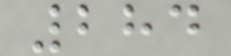284
